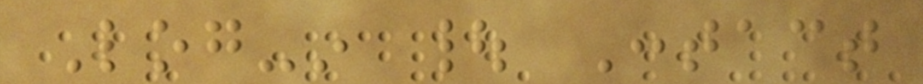Log-in | Contact
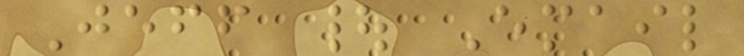Jeff | Email
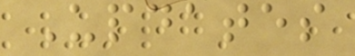Updates
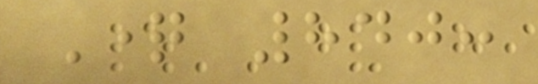Question 840:
